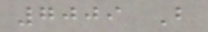7009 B
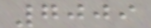7009
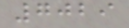7029
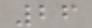26
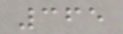365
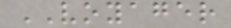VOYAGER
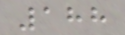188
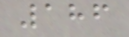186
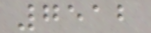7512
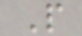P
